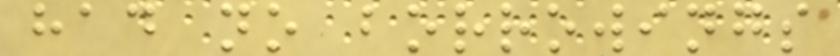had no borrowings
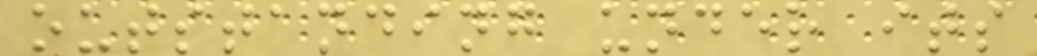outstanding under its
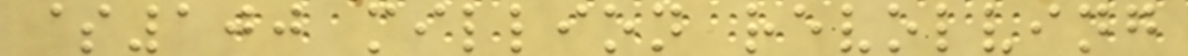$100 million revolving
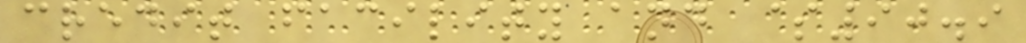credit facility and $90.9
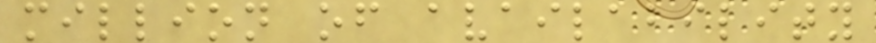million of availability
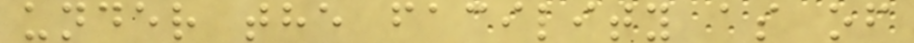under the facility as of
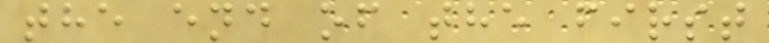the end of the first
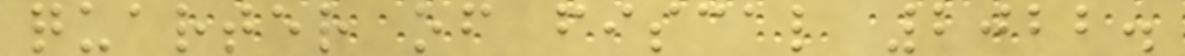quarter of fiscal 2022.
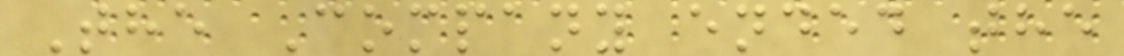The Company ended the
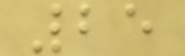25
